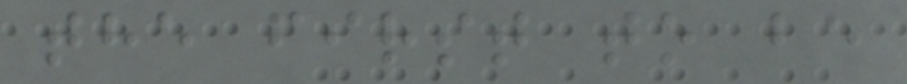the first to be
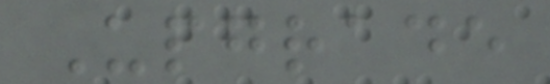Upgrade
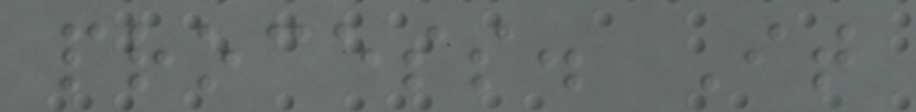process. It
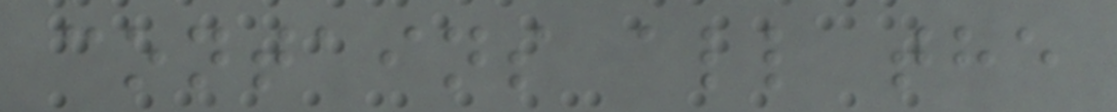contains all the
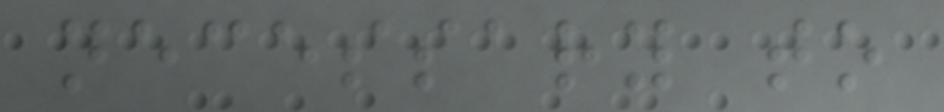necessary to
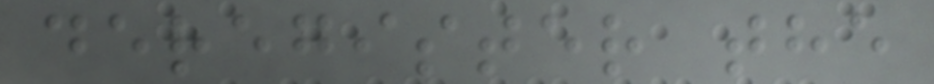deregister the
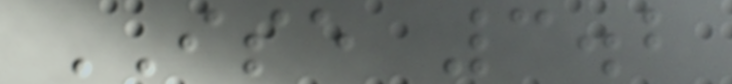ISE 3.2
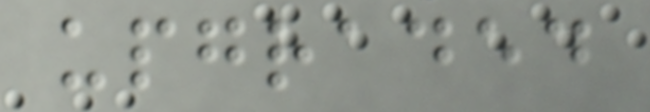upgraded
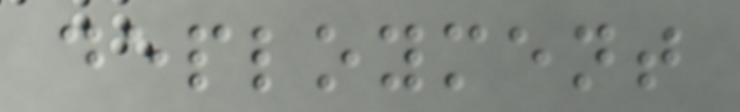deployment
